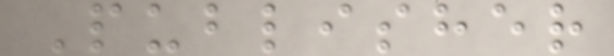Publisher
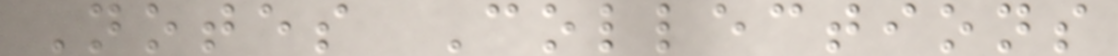Notes Collections
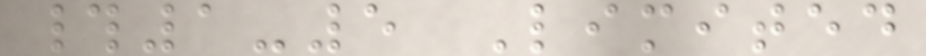#1-5 Limited
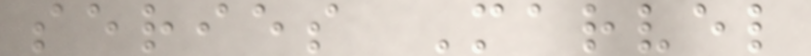series Marvel
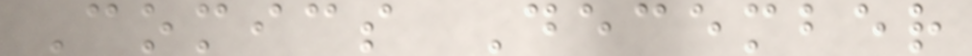Comics December
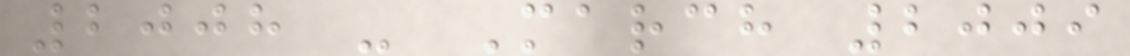2008 - March 2009
